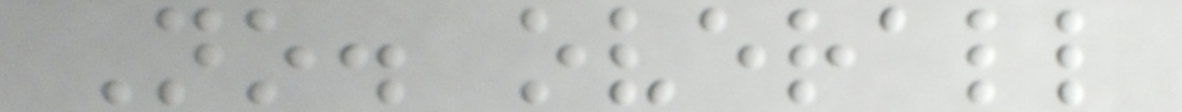No. overall
